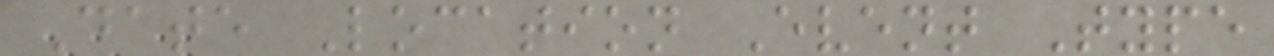Date Location Event Type
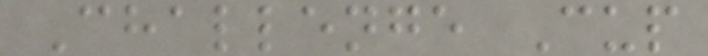Challenge Cup
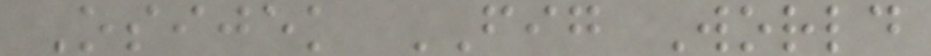Osijek FIG World
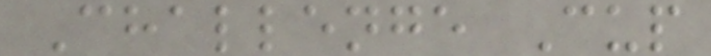Challenge Cup
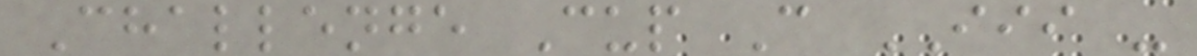Challenge Cup C III -
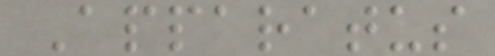Apparatus
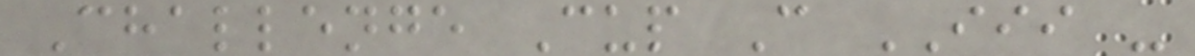Challenge Cup C III -
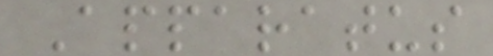Apparatus
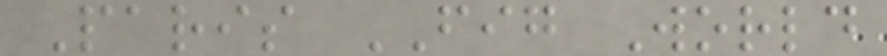Paris FIG World
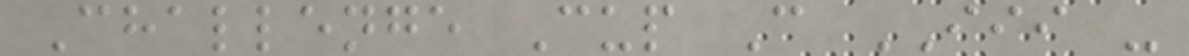Challenge Cup C III -
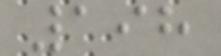198
